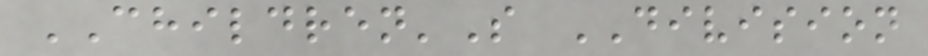CHILDREN'S DIVISION
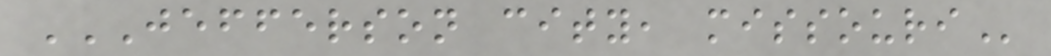JEFFERSON CITY, MISSOURI
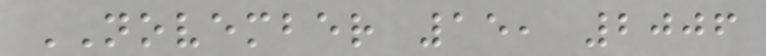NOVEMBER 15, 2006
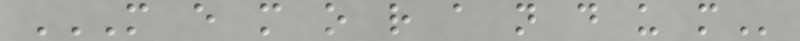M E M O R A N D U M
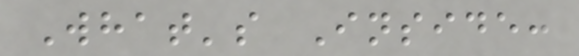What's Inside:
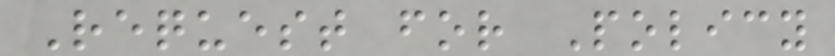Request for Policy
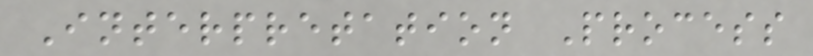Interpretation Process
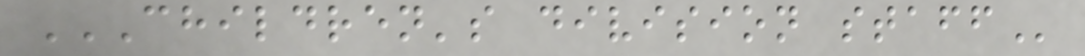CHILDREN'S DIVISION STAFF
